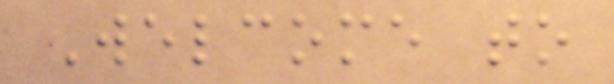Welcome to
